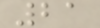21
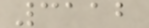3112
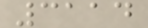3114
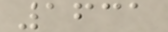1631
